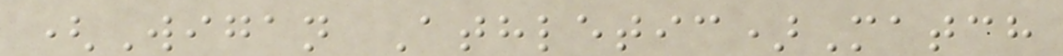(Wigan Athletic)Match
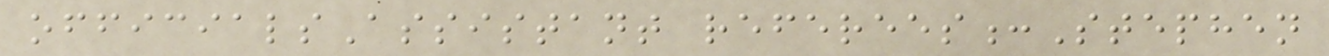officialsAssistant referees:Stephen
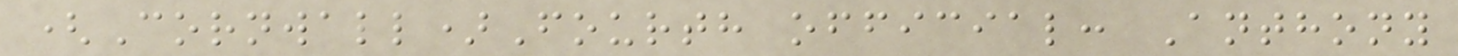(Cornwall)Fourth official: Anthony
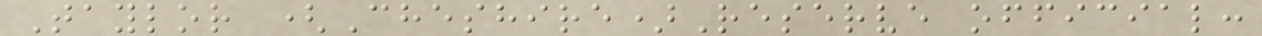Taylor (Cheshire)Reserve official:
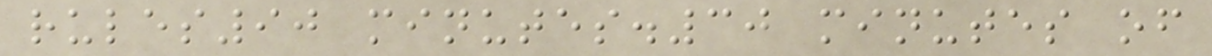rules90 minutes.30 minutes of
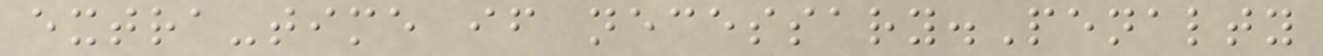extra-time if necessary.Penalty
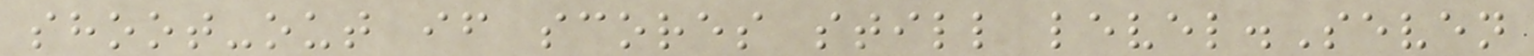shoot-out if scores still level.Seven
